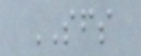SFS
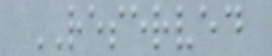RESERVED
